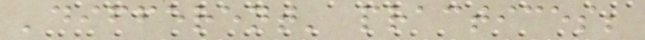'different' practices;
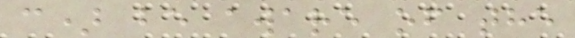c) be aware of the
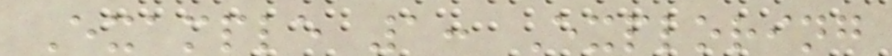Example 1: Exploring
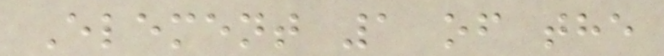Element 1 of the
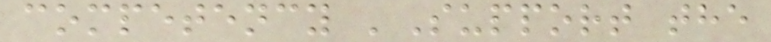competency 'Support the
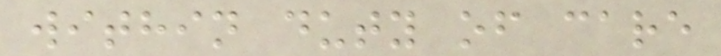within duty of care
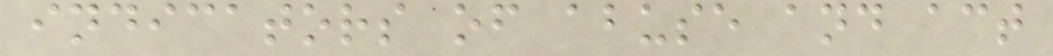indicators of abuse and act
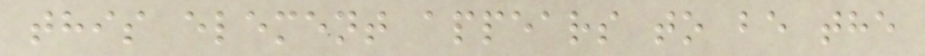this element appears to be the
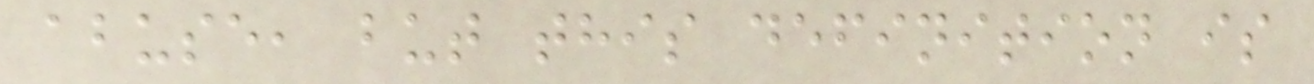abuse, but this definition is
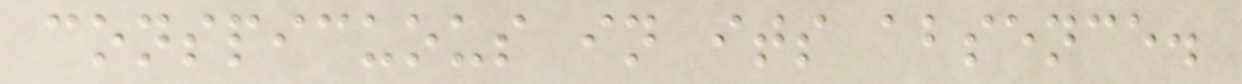conspicuous in its absence.
